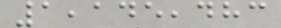1,145,483
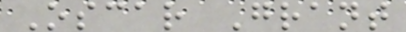Oscar Grant
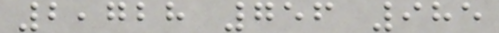2,728 756 985
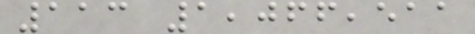113 1,066,511
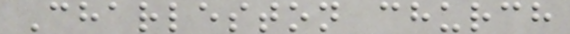Charleston church
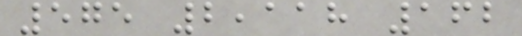575 2,118 162
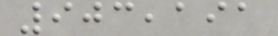903,191
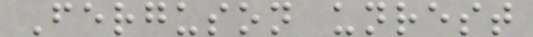Ferguson unrest
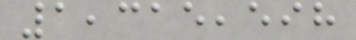1,315,598
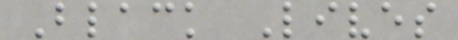Black Lives
